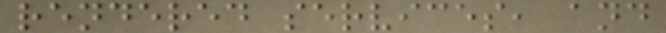rendered services, and
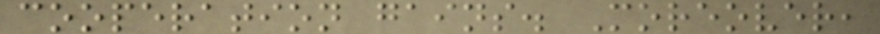cooperation gains. Moreover,
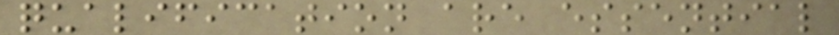qualification are essential
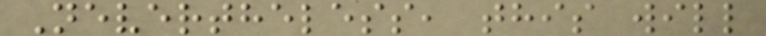Nevertheless, this will
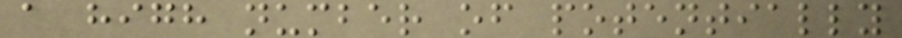a high number of potentially
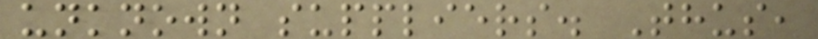unknown suppliers. Thus,
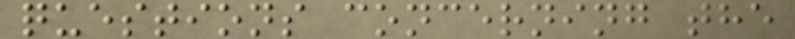questions concerning the
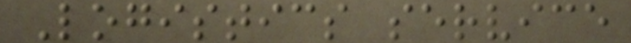Logistics service
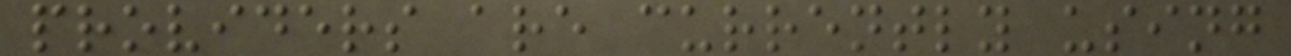providers are currently using
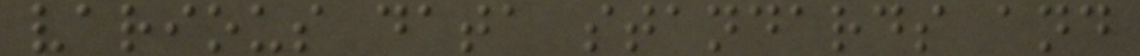various data standards and
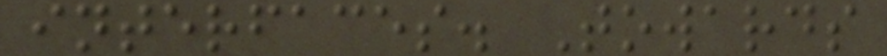interfaces. Towards
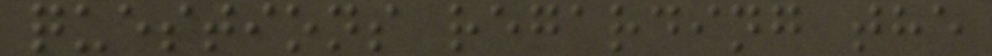questions regarding the
